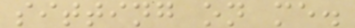sitting on me.
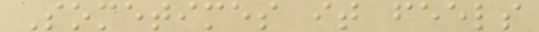Sometimes it feels
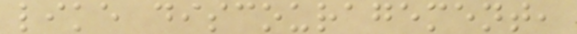like discouragement,
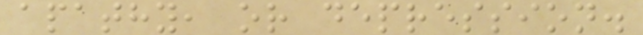apathy, or depression.
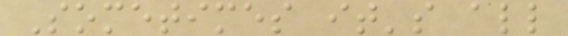Sometimes it's all
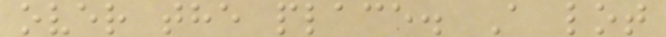over the place. A lot
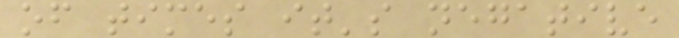of times it's negative
